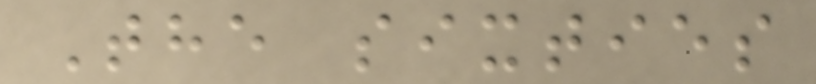The sixties
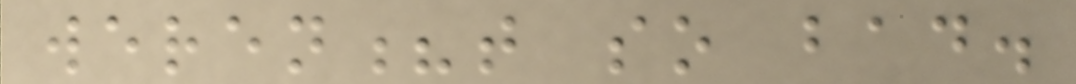weren?t so bad.
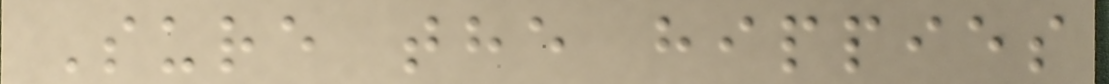Sure the hippies
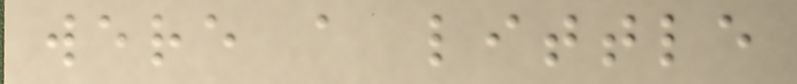were a little
